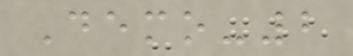Demo-2
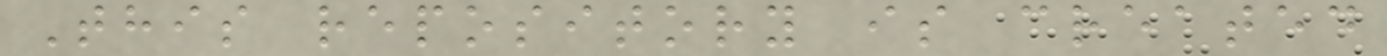This repository is created
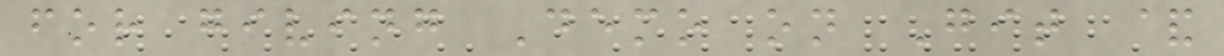for giving Demo on Git &
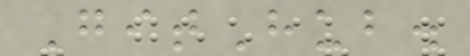GitHub.
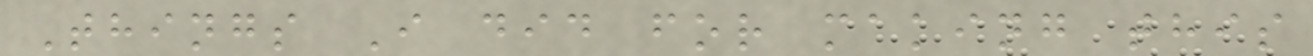Things I did for making this
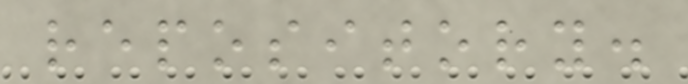repository.
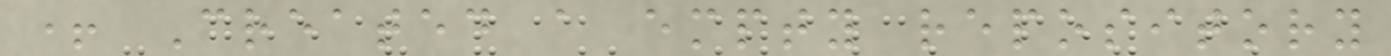+ Created a empty repository
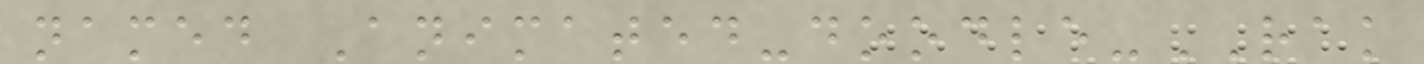named Animated-doodle-RAK
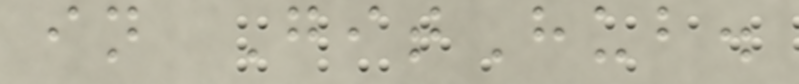in GitHub.
